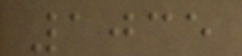1035
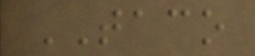TACO
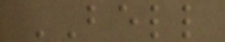BELL
